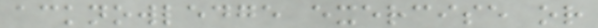acknowledge exercise or
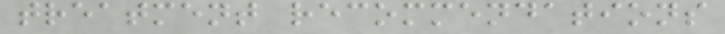treatment recommendations
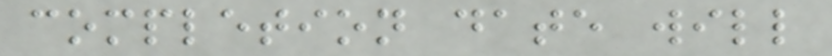completion date will
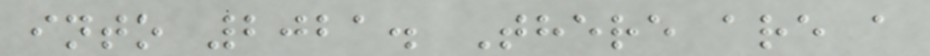into 2021. There are a
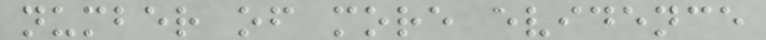number of more evidence
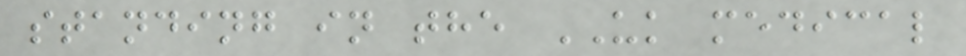standing in the UK medical
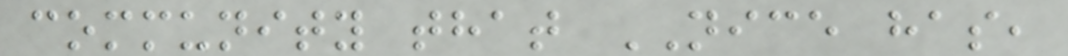community that NICE has,
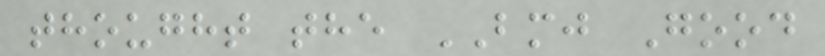thought the BMJ Good
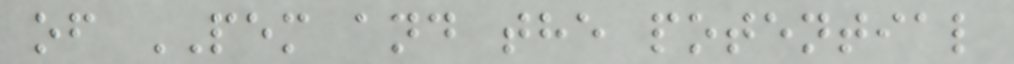of PEM and the potential
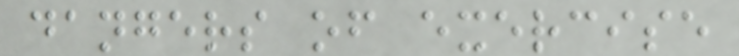dangers of exercise
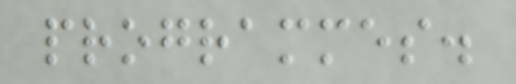programmes.
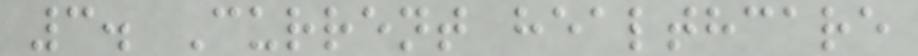3. Current healthcare
